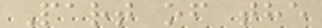Part of the
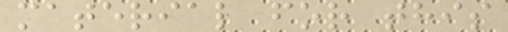material for this
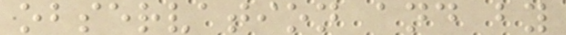observation and by
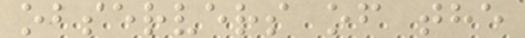observers of the
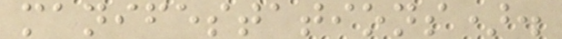manifestations).
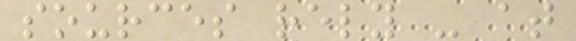sources rely - at
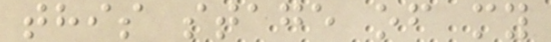this stage of my
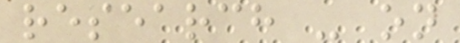research - on
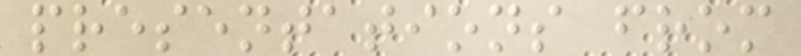presentations from
